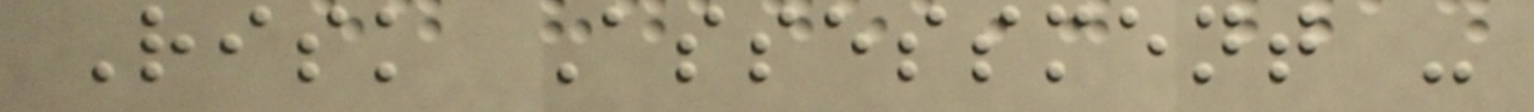Risk Assessment -
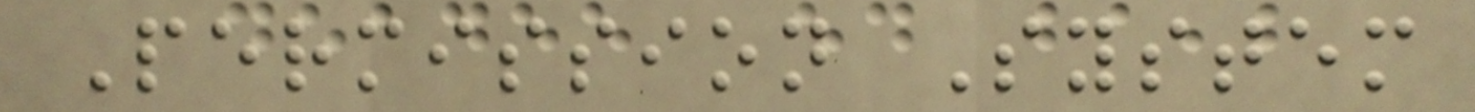Permission System
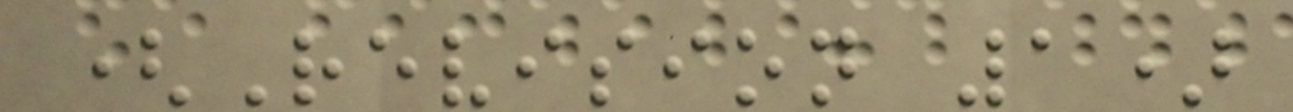(Revision 1)
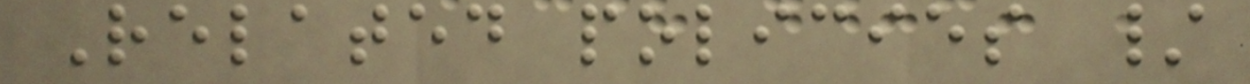Related policies /
